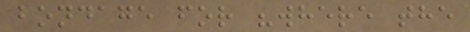bondage for "where the
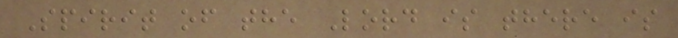Spirit of the Lord is there is
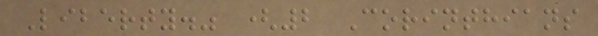Liberty." (2 Corinthians
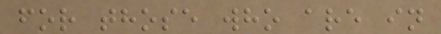for those who are in
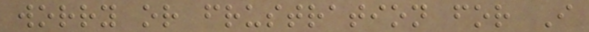worry or frustration for I
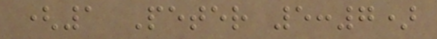(1 Peter 5:7)
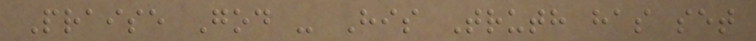Praise God - His Truth has set
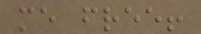me free!
